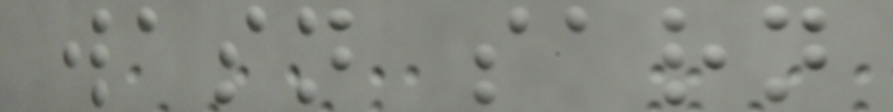wasn sarn
